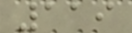119
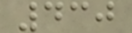430
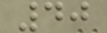40
